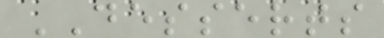DESSERTS
